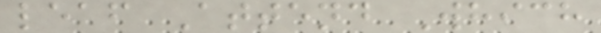leaf Attend Which
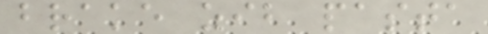brake zib pasta
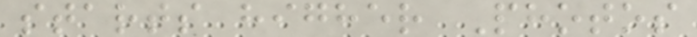starts higher Photos
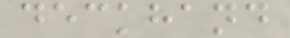deckhand
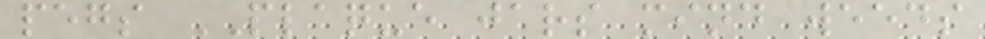pegs PLAQUE jars mind weeds
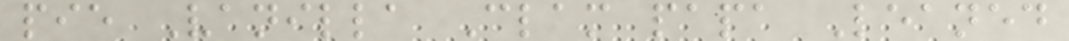pie Vanilla Clam papa Leaned
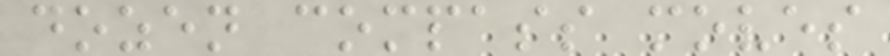dozen compass moves
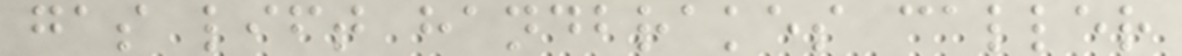gas lift handbrakes caller
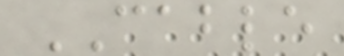CABLE
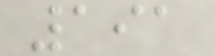191
